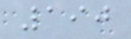190
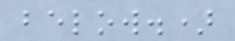below.)
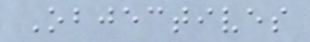Objectives
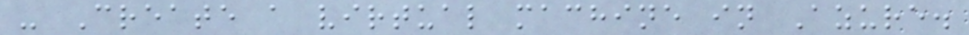- Create a virtual machine in Azure.
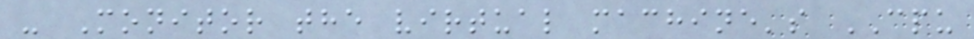- Monitor the virtual machine's CPU
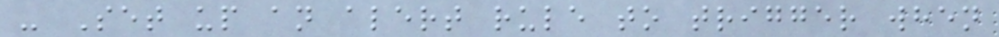- Set up an alert rule to trigger when
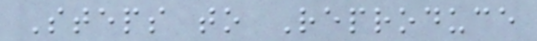Steps to Reproduce
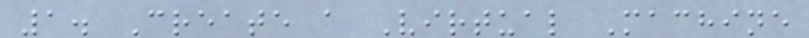1. Create a Virtual Machine
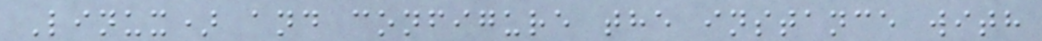Linux) and configure the instance with
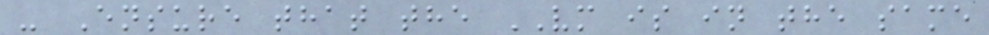- Ensure that the VM is in the same
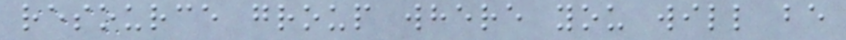resource group where you will be
